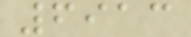6913
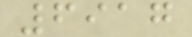6917
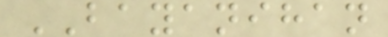BAYANIHAN
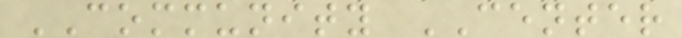COMMUNITY CENTER
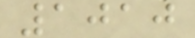1010
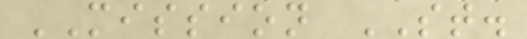MISSION ST.
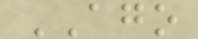AGO
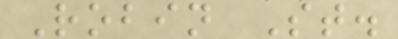Robin St.
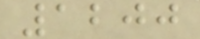1200
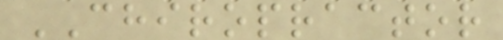CHIROPRACTOR
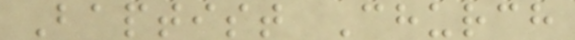Baptist Church
